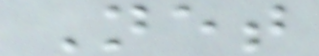Net
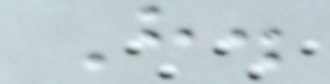H.
